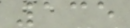135
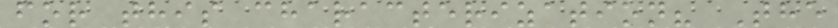for this characterization? The
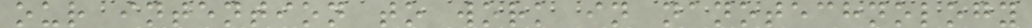our intention to work in nanotechnology
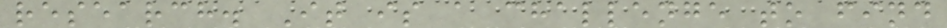research. It is a challenge to find
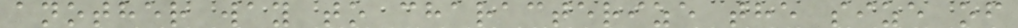another way to characterize the size of
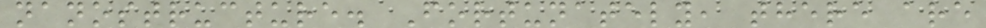nanostructure. Fortunately, there are
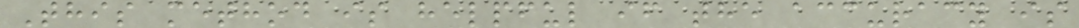This method is helpful if the accuracy is
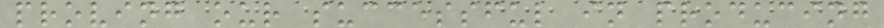proving our successful in producing
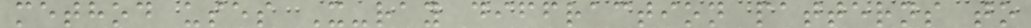method uses X-ray diffraction patterns to
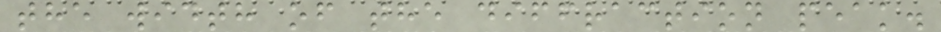the width of the diffraction peak.
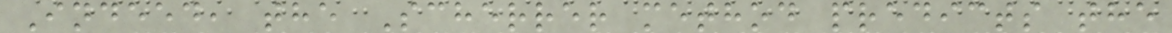Indeed, the Scherrer method predicts the
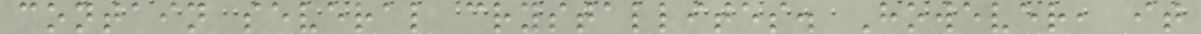contain several crystallites. However, it
